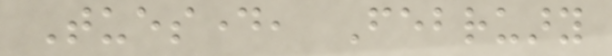Tuesday, February
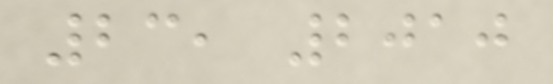23, 2010
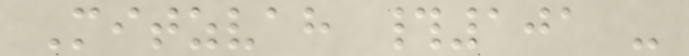Mitzvah #101 -
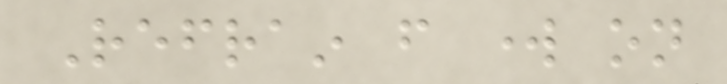Refrain from work on
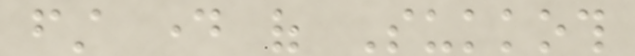first day of Sukkoth
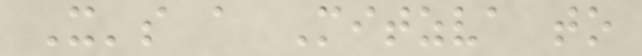It's a Mitzva to
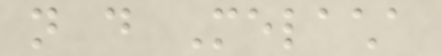not do Melacha
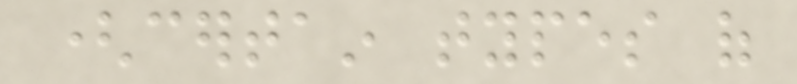(certain types of
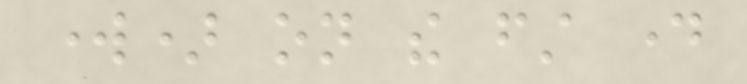work) on the first day
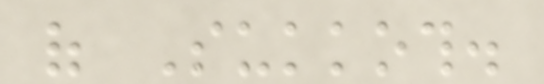of Sukkoth.
